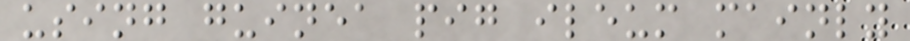using guinea pig ileum mainly
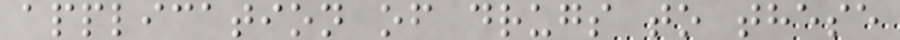application of drugs to these
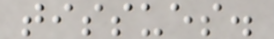tissues.
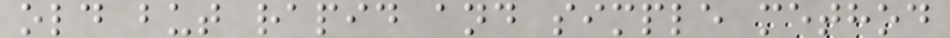old but rapid and simple method
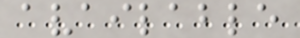available
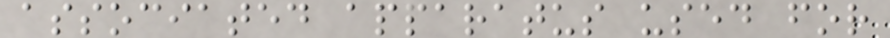associated apparatus used for
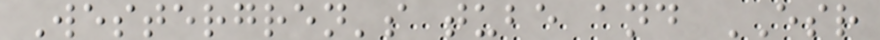Westergren's tube and ESR
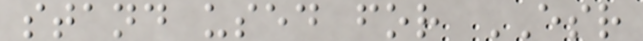stand used for ESR
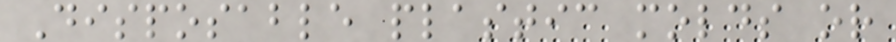Disposable plastic molds or
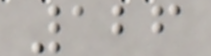126
